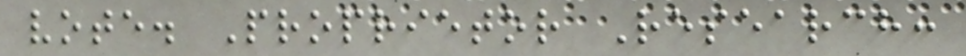vote. Proprietor Research:
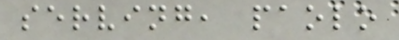serving, paolo
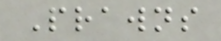Prawns
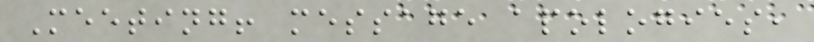Meeting! message apologies,
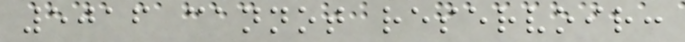5016 cannot reservoir:
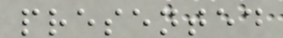presented
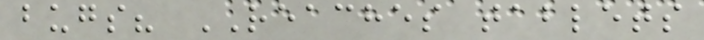bugs? REACHES tablets
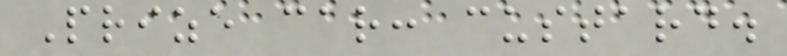Prize car: custard.
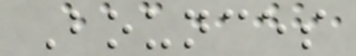Bounces
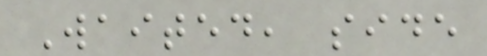Waited, side
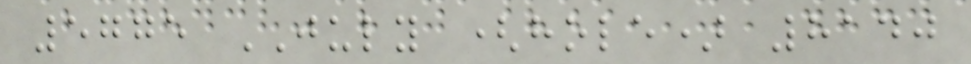5775 JULY (hole) 8140
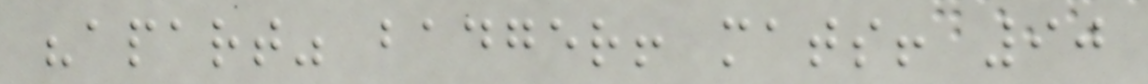"apart" badger! mats! 90
